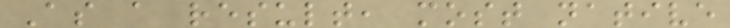As a result, most native
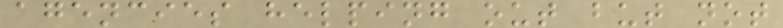agencies helping out but not
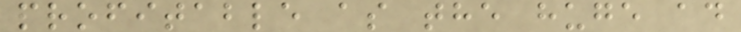profitable as the huge ad
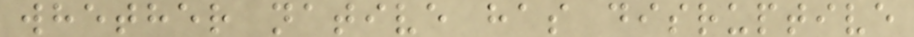whether native has disruptive
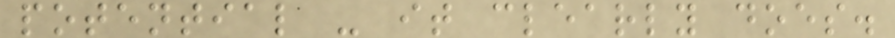potential - it clearly does.
